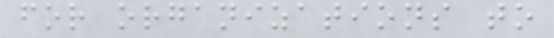for organizations to
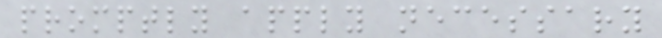promptly apply necessary
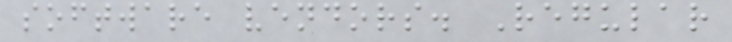software vendors. Regular
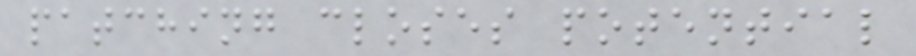patching closes potential
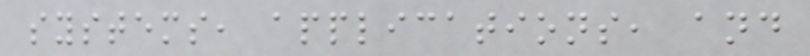systems, applications, and
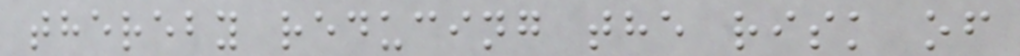thereby reducing the risk of
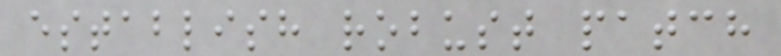establish robust patch
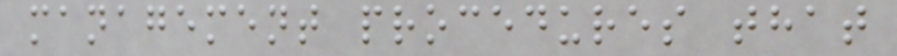management procedures that
